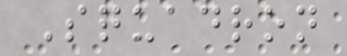Squadron
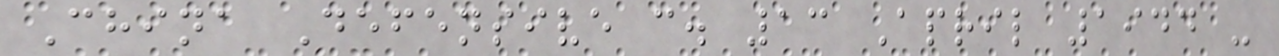China Defensive c. 13 April 1944 -
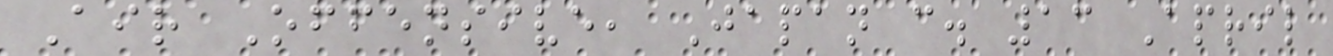Air Offensive, Japan c. 13 April
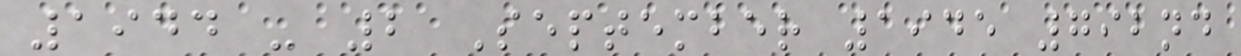1944 - 2 September 1945 792nd
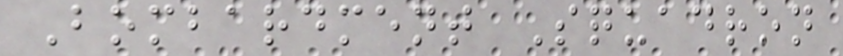Bombardment Squadron
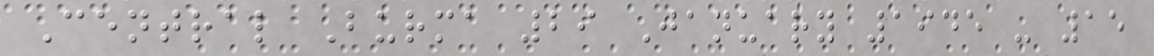Central Burma 29 January 1945 - 15
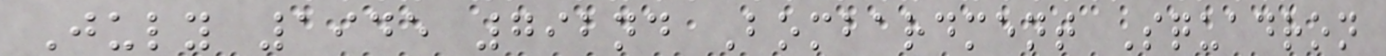July 1945 792nd Bombardment Squadron
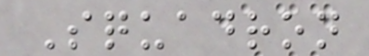Squadron
